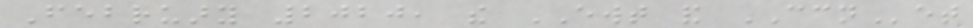February 2020, the EWT and CCNet
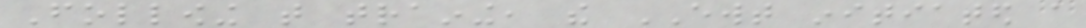Following that training, the EWT initiated a
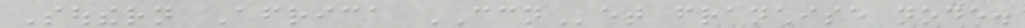Southern Africa CCNet franchise node.
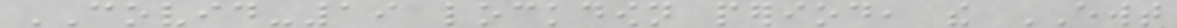COVID-19 lockdown period, the EWT
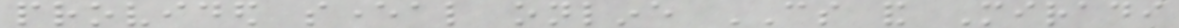provided several online CS and Miradi
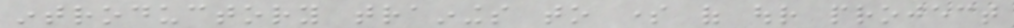introductory trainings to some of our project
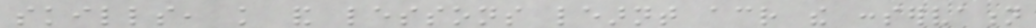skills, knowledge and lessons learnt across the conservation
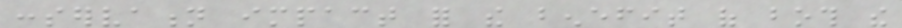conservation impact for the benefit of both the
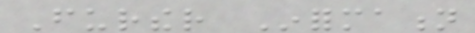Further Information
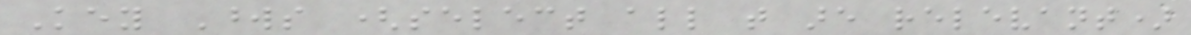Key Words (select all that are relevant)
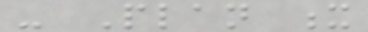- Plan x
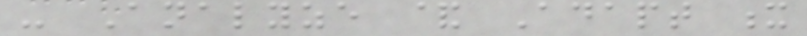- Analyze & Adapt x
